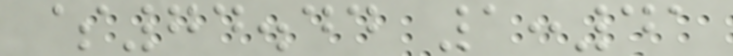$74.44 1:41
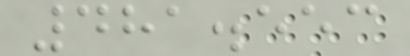481.553
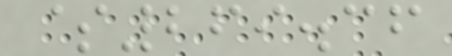$269.36
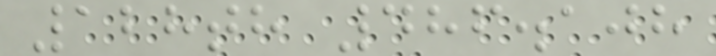128th 486.108
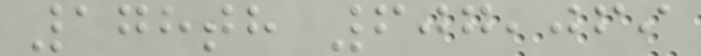178th 607,069
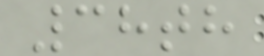38th
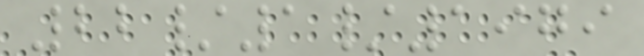22/1/1979
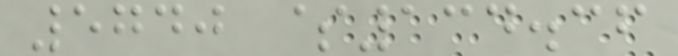5740 $134.36
